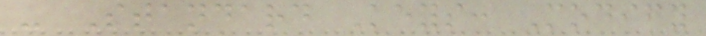- Standard Keys: Modify
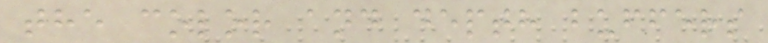the color and depth buffers
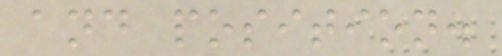and position.
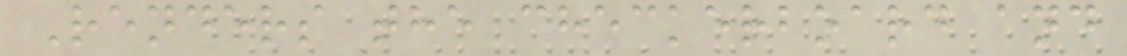Renders the checkerboard and
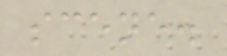scene.
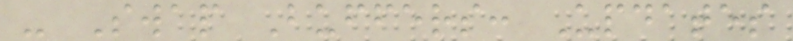- Swap Buffers: Updates
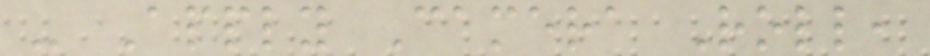- Apply Camera Roll,
